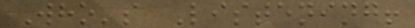Who's Listening!
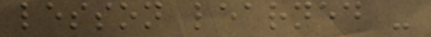lesson learned -
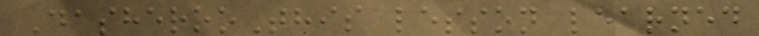DasherooThis lesson learned
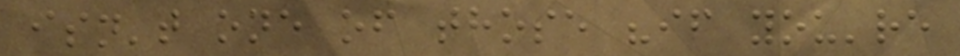isn't one of those "if you're
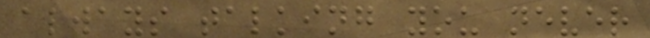always talking you never
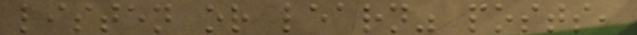listen or learn" posts,
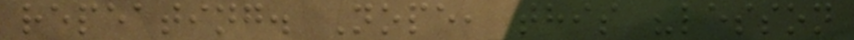repeating. Nope, this "lesson
